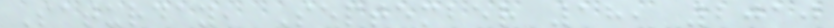Saturday, September 18, 2010
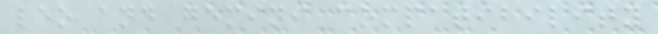leo and gemini compatibility
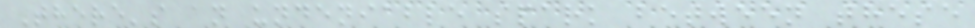There's an undeniable spark between these
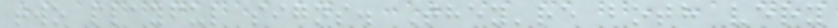two playful signs. They're both very
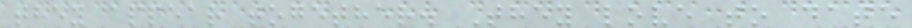they appear together. They love to date
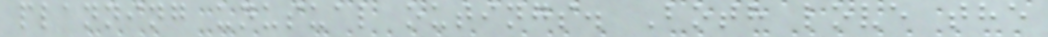planning unusual outings. Both love the
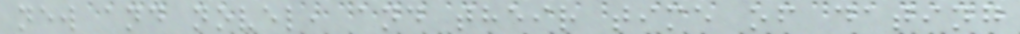new and novel, and their time of dating
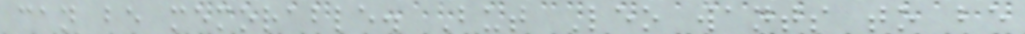can be memorable. But Leo wants to be
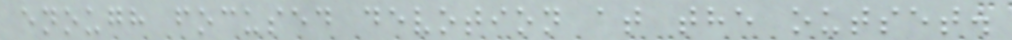enough focused devotion at the outset.
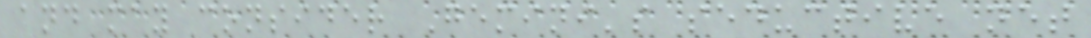and may consider Gemini's seductive net
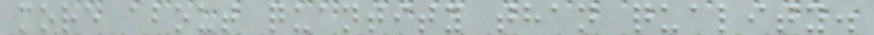more about quantity than quality.
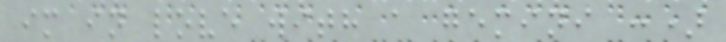im in love with a gemini :)
